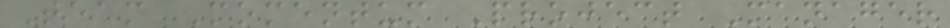Team Momentum Project Manager
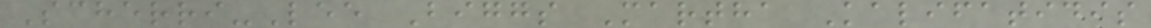Scherri-Lee Biggs Martha Kalifatidis
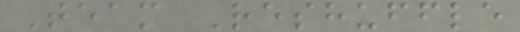Team Reshuffle
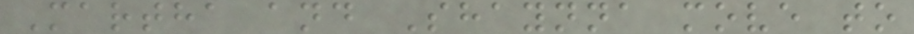Martha and Shaynna move to
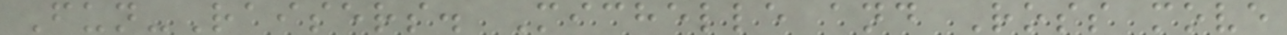Fun-Raisers. Michelle and Ross move
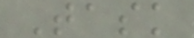Task
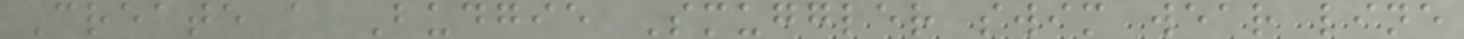Create a Budgie Smuggler swim wear line
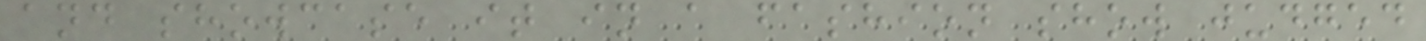and showcase it in a fashion show judged
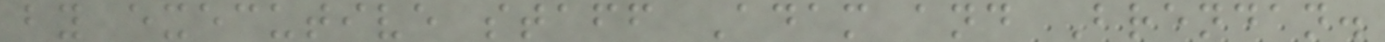by executive staff Adam and Brendan.
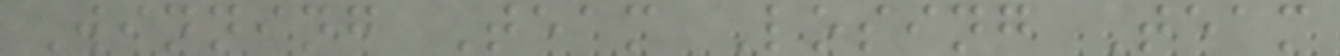Winning Team Losing Team
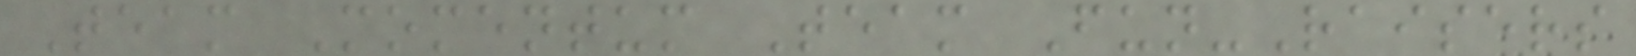Team Momentum Team Fun-Raisers
